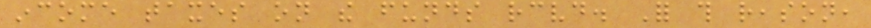income taxes on the funds received. For this reason,
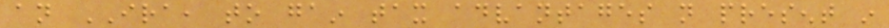an IRA, to gain tax advantages not present in
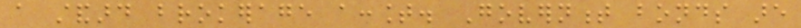a standard brokerage account. Government bonds are
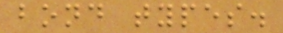bond types.
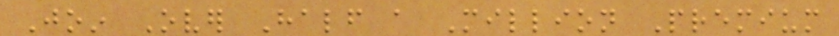Join Over Half a Million Premium
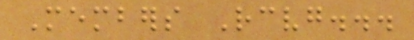Members Receiving...
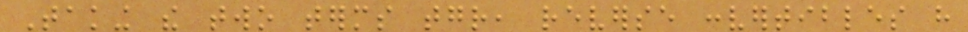Taking the two terms together, reverse convertibles have
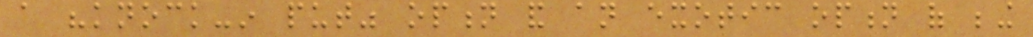a "knock-in put" option and an exotic option of being
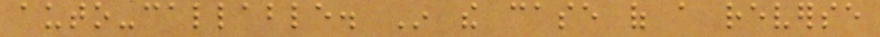auto-callable. In the case of a reverse
